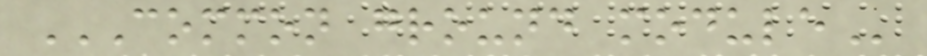COMMON GROUND MODULE
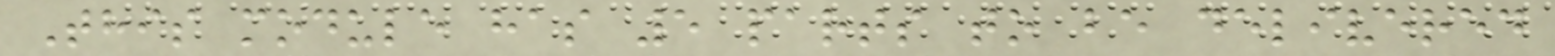This module has 5 parts to be delivered
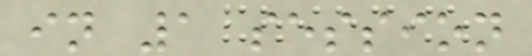in 1 session
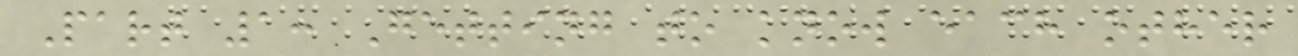Part 1: Getting to know each other
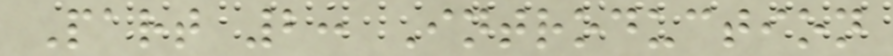Part 2: Introduction
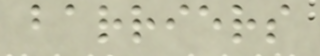barriers
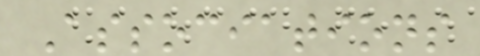Associations
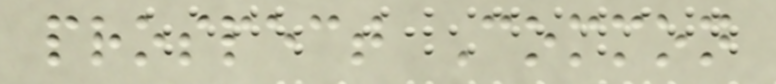prospect Common
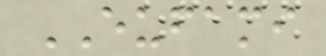EUFAMI
